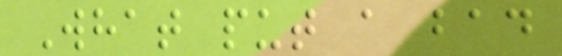What put a bad
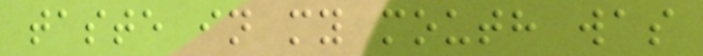taste in my mouth was
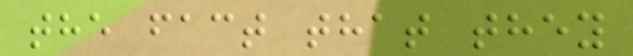the fact that they
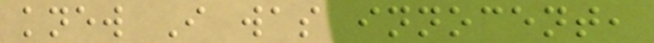knew I was innocent,
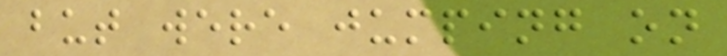but were jumping on
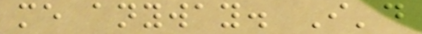me anyway. I'd
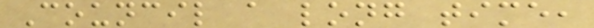Council a long time,
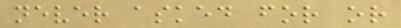never asked for or
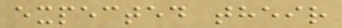expected their
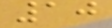10
